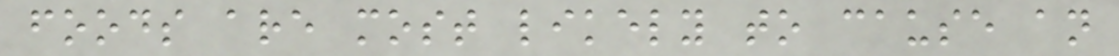foods are most likely to cause an
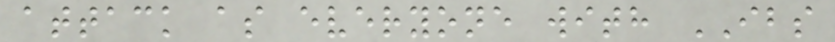attack as everyone with IBS
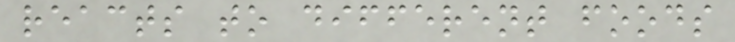reacts to different foods
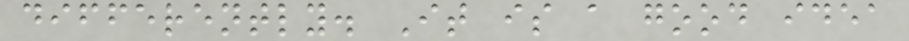differently. It is a good idea
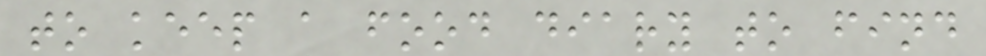to keep a food diary to find
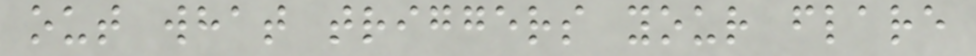out what triggers your flare
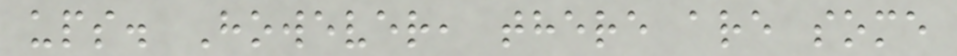ups. However, there are some
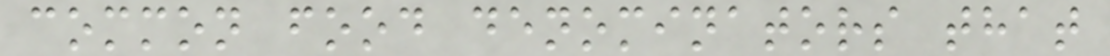common food denominators that
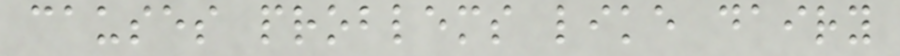causes problems like dairy
